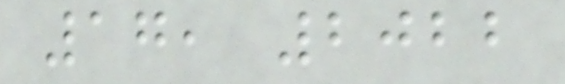17, 2022
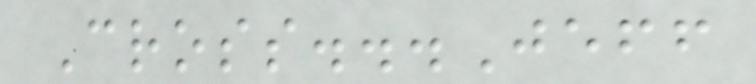Cross...Jeff
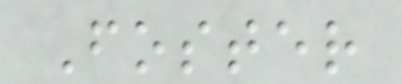Foster
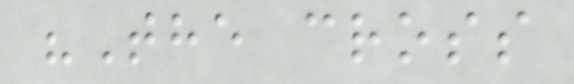"The cross
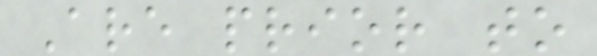Are prior to
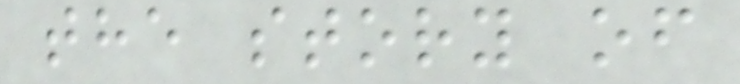the story of
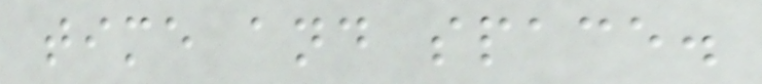time and space.
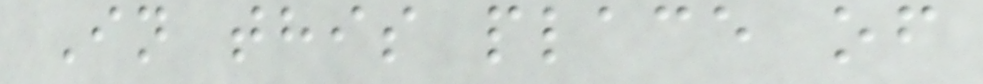In this place of
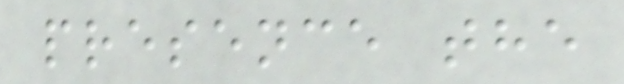presence the
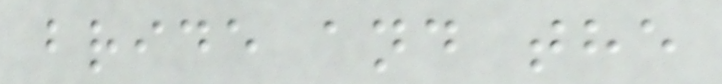bride and the
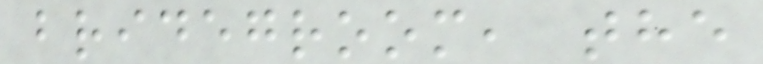bridegroom, the
